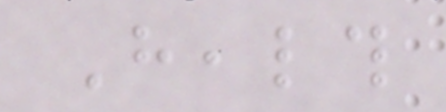Health
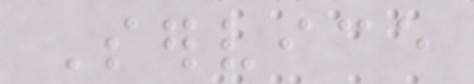Service
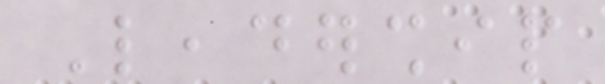Leadership
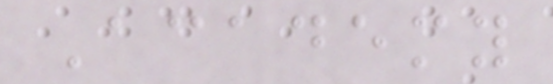Academy
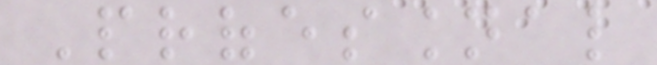Professional
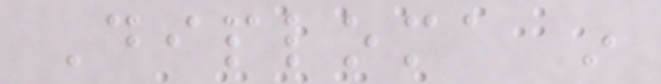Diploma in
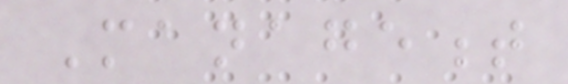Management
